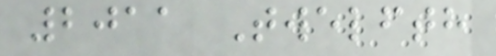2011 Twelfth
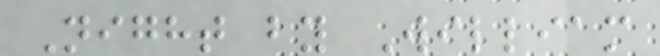Night by William
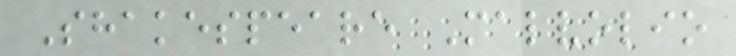Shakespeare Malvolio
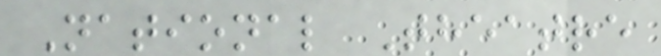National Theatre
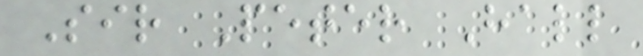Sir Peter Hall
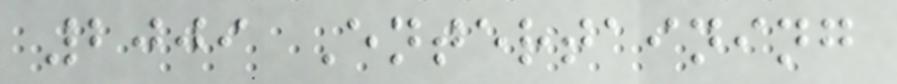2009 Entertaining
